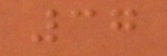37
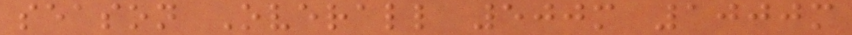season Overall 500m 1000m
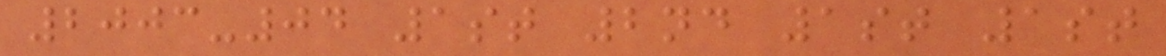2003-04 1st 2nd 1st 1st
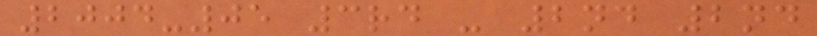2004-05 3rd - 2nd 2nd
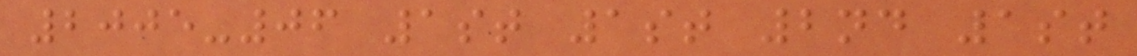2005-06 1st 1st 2nd 1st
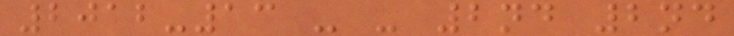2012-13 - - 2nd 2nd
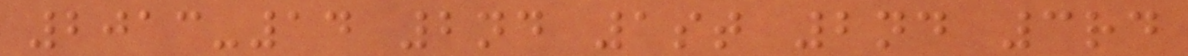2013-14 2nd 1st 2nd 3rd
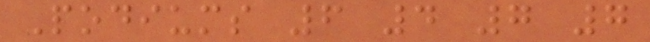Podiums 6 4 7 7
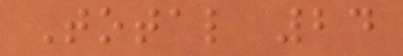Total 24
